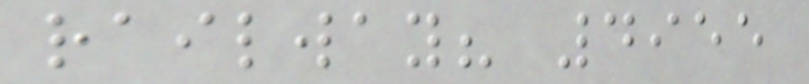railway? 4955
